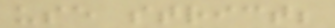use strict;
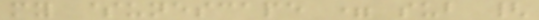my $unescape = sub {
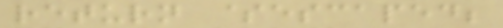return $escaped;
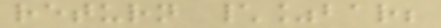return \%bar;
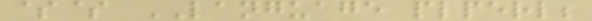$$ LANGUAGE plperl;
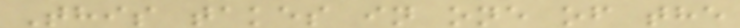This takes in one of the
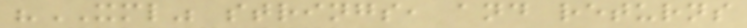"XML" strings, and returns
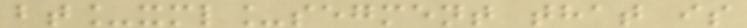bt_xml_segment that is
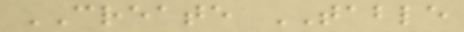CREATE TABLE
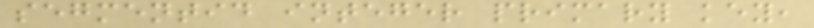segmentid integer primary key,
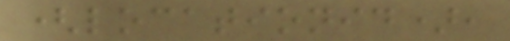(locationid),
